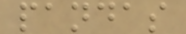pandas
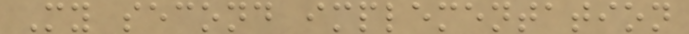My second implementation
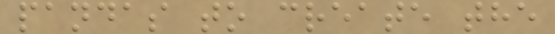pandas to create the
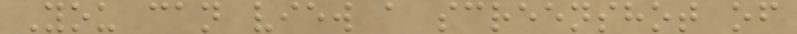You can view a screenshot of
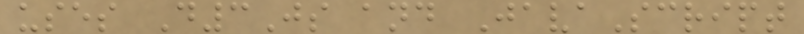uses D3Js and JavaScript
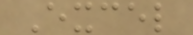Excel
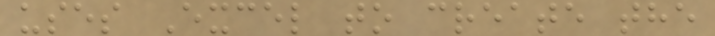uses Excel to create the
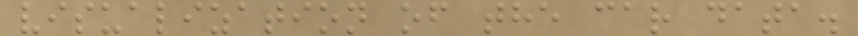visualization of the car data.
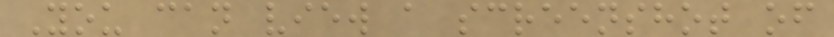You can view a screenshot of
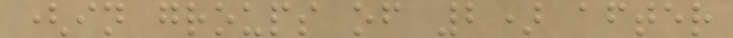(in groups of 2) after
